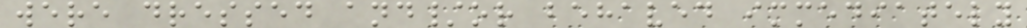were dressed and/or behaved immediately
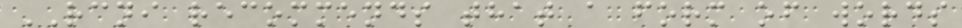RCNI recommends that a form of words
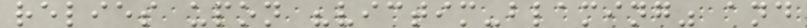relies upon "victim-blaming" and
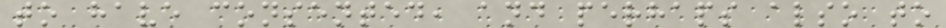to have consented, and perhaps also to
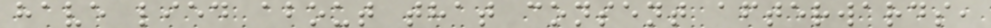have lied about that consent afterwards,
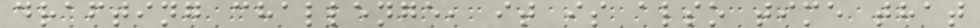drafting challenge, it is also time that
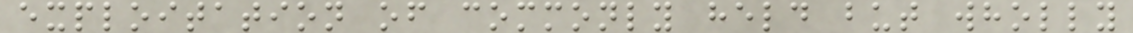exploitation of commonly held but wholly
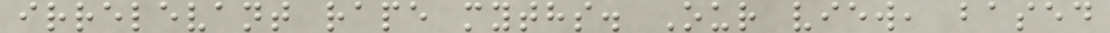irrelevant rape myths. Our view, based
